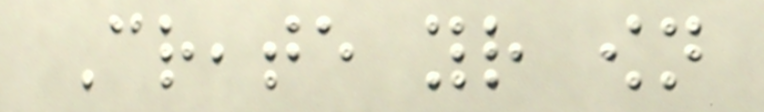Create your own
